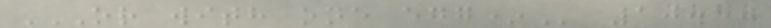OR WITH ONE EGG* 10.50
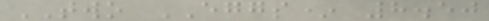TWO EGGS* 8.50
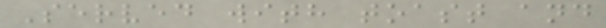Served with toast and
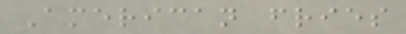American fries
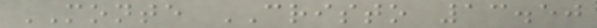MONTE CRISTO 13.50
